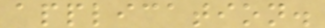application.
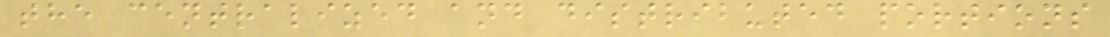the centralized and distributed portions
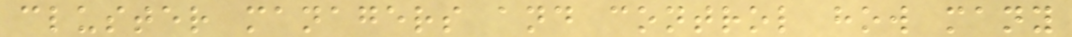cluster managers and control how many
